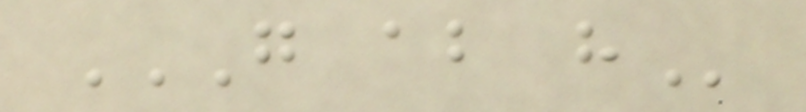G AB H
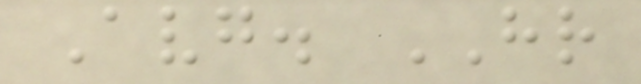Avg. HR
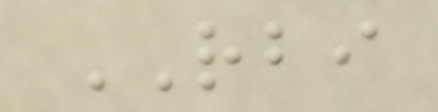RBI
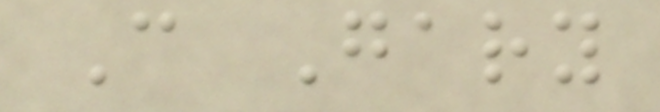C Gary
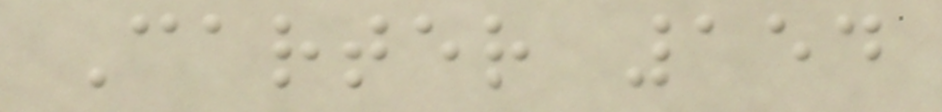Carter 154
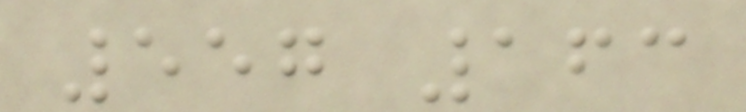557 163
